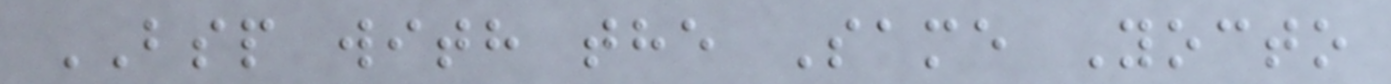BSP with the Same Yocto
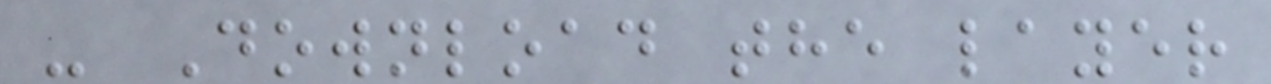- Download the layer
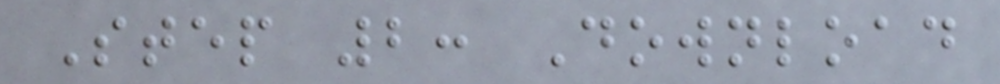Step 2: Download
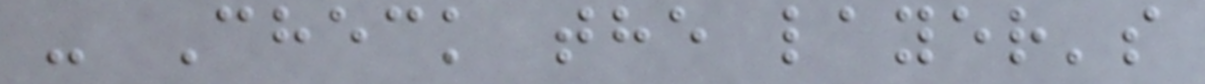- Check the layer's
